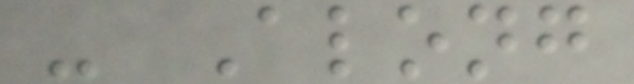- Along
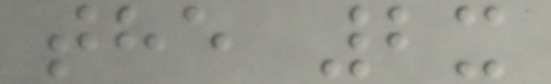the 2x
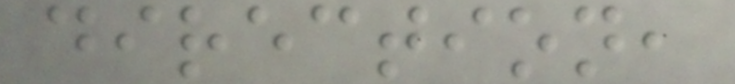direction,
